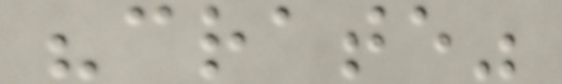"crate"
